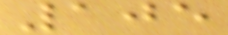105
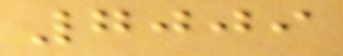7009
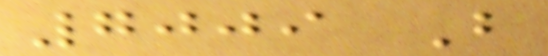7009 B
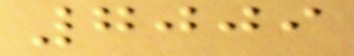7009
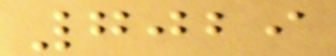7029
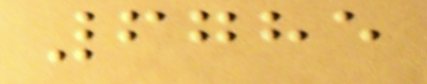6785
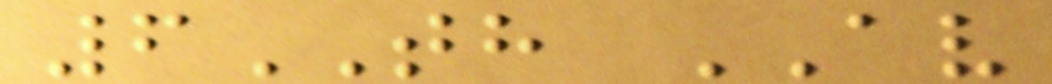6TH AV
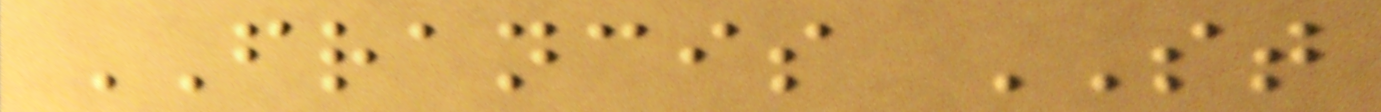FRANCIS ST
